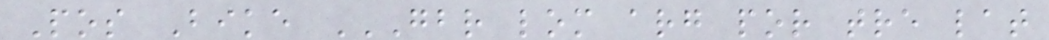Pos Bike GBR LOM ARG POR TRE LAT
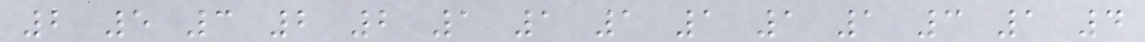2 5 3 2 2 1 1 1 1 1 1 3 1 4
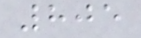805
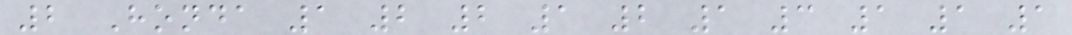2 Honda 1 2 2 1 2 1 3 1 1 1
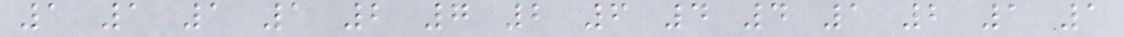1 1 1 1 2 7 2 6 4 4 1 2 1 1
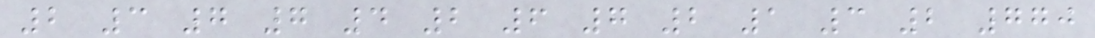2 3 7 7 4 2 6 7 2 1 3 2 770
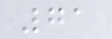71
